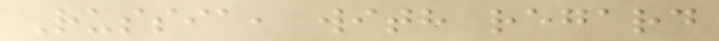Russia, with regard
